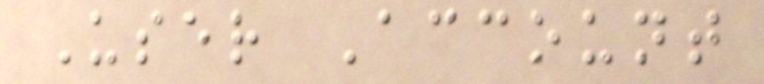User Account
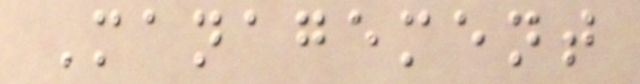Management
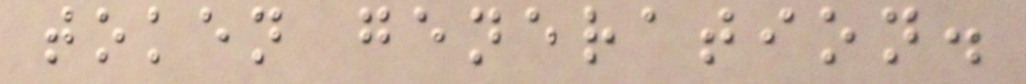token generation.
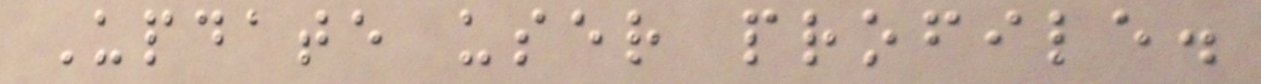Update user profile.
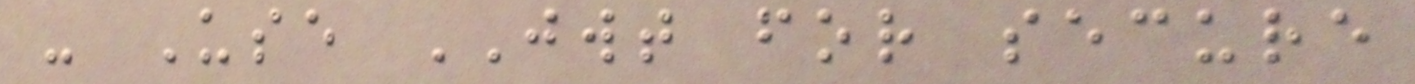- Use JWT for secure
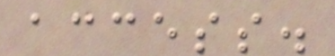access.
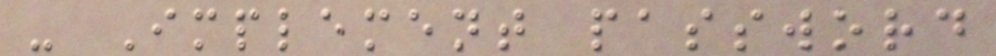- Implement password
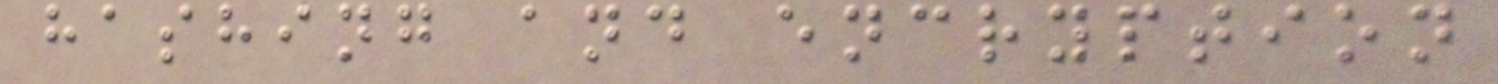hashing and encryption
